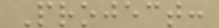Project:
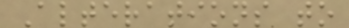Alterations to
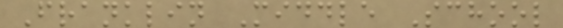Franklin Middle School
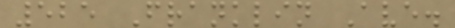525 Franklin Ave.
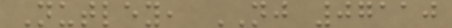Nutley, NJ 07110
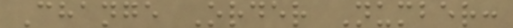Change Order Number:
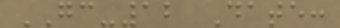GC-12 Date:
